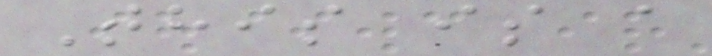This is a
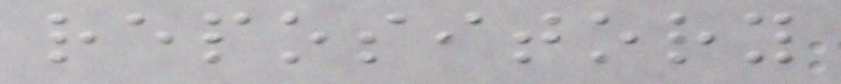repository
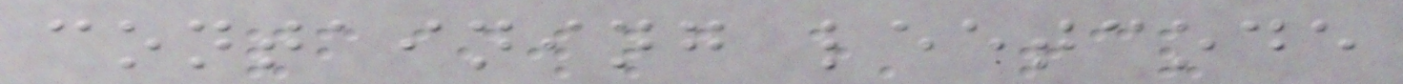containing leetcode
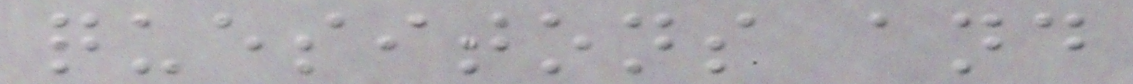quesitons and
